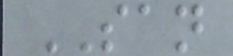SAN
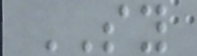SY
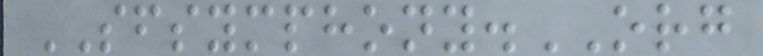SFSYMPHONY.ORG
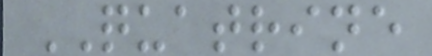QUATRINE
